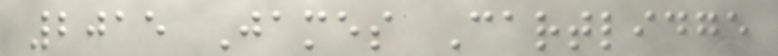2015 James Cartlidge
